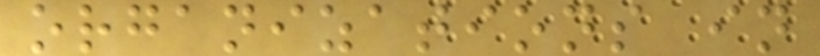organizations in
